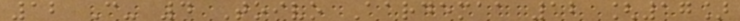12 C- 4 Toivo Aardemaa 12 [17]
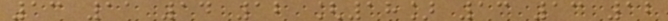13 11 14 12 [18] 13 13 12
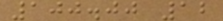100.00 12
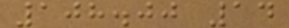108.00 14
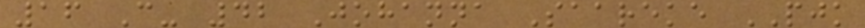16 C- 42 Johanna Saareke PJK
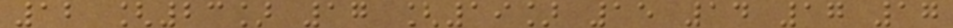12 [23] 17 [19] 15 14 17 17
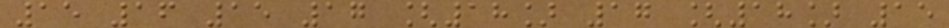15 16 15 17 [18] 17 [18] 15
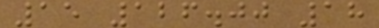15 126.00 18
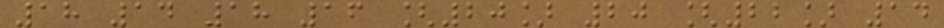18 14 18 16 [20] 20 [22] 14
